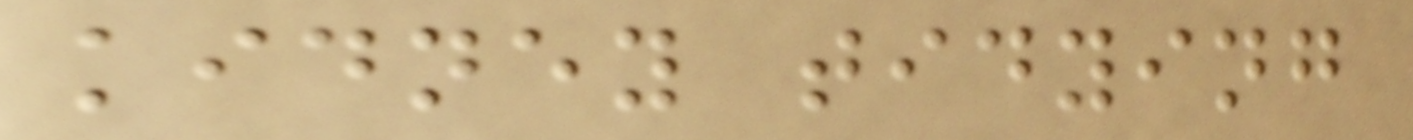kidney tidying
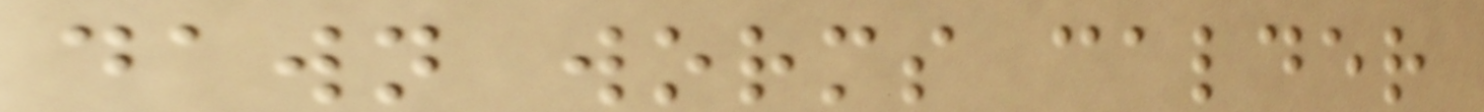dawn worms calder
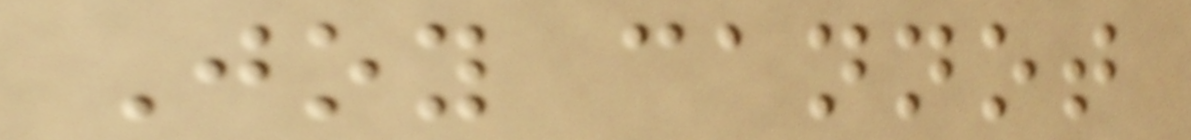Joy cannot
